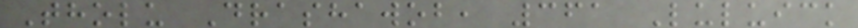Tholu Drashawob, 361 Luluick
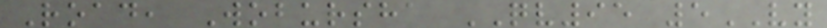Road, Wobursha QV95 5VY
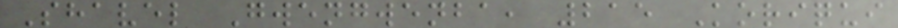Shavel Gwengwenba, 215 Koriqui
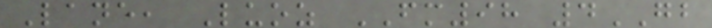Lane, Luoz FM98 4GB
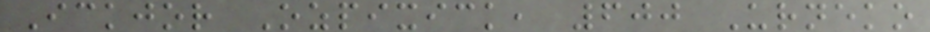Ickjor Ozpixick, 600 Urneko
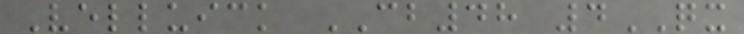Velluick CB48 4QX
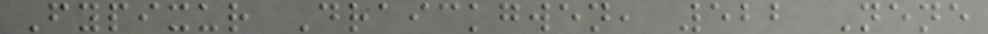Fypixur Draickgwen, 522 Nene
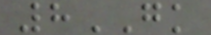8GK
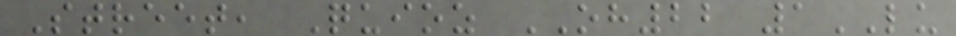Street, Quioz OH22 1LU
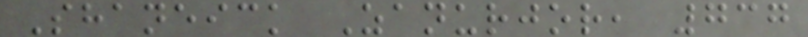Shaneick Zanurjor, 737
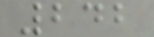242
